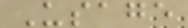Usage
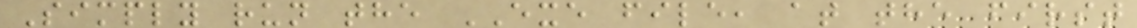Simply run the EXE file, at the first
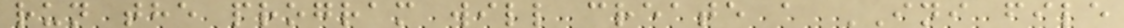run the program will create a INI file
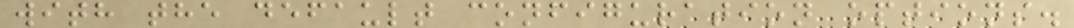with the default configuration options.
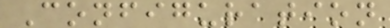Configuration
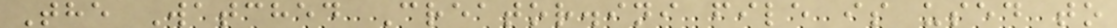The Watched Creator.ini file is used to
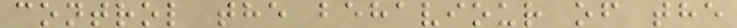control the behaviour of the
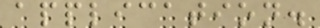application.
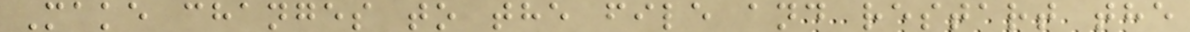Make changes to the file and restart the
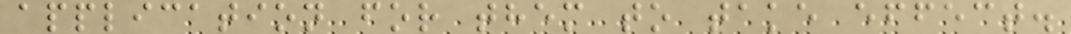application for them to take effect.
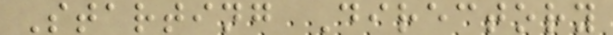Starting Directory
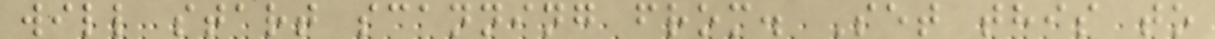will start scanning from. Set this to
